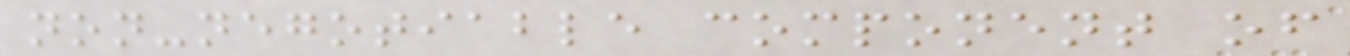non-negotiable component of
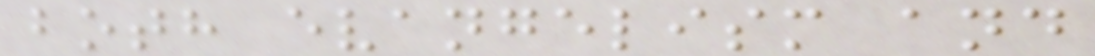both evangelism and
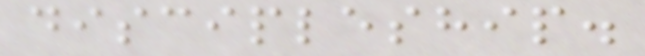discipleship.
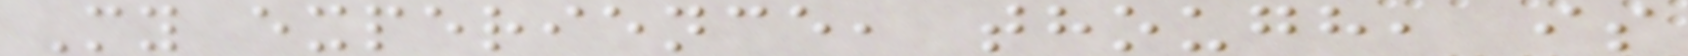My experience, though, is
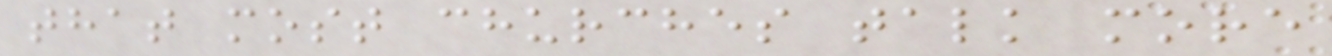that most churches talk more
